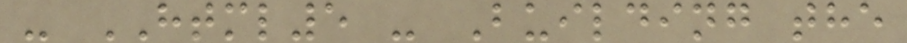- HTML5 - Building the
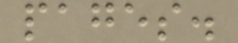pages.
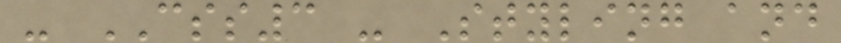- CSS3 - Styling and
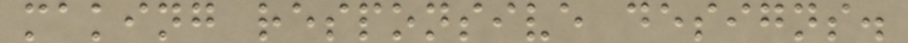making responsive designs.
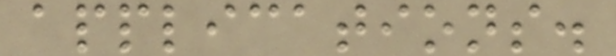applications.
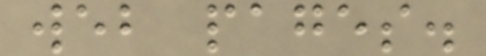web pages.
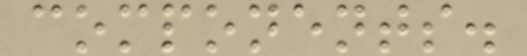components.
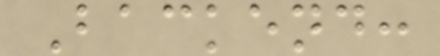Backend:
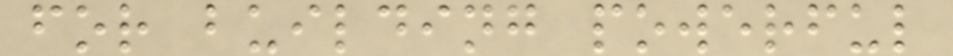for building powerful
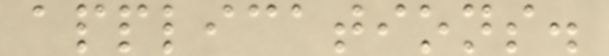applications.
